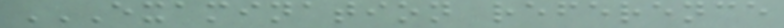EXAMINATION REFERENCE
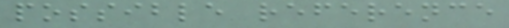possible reference
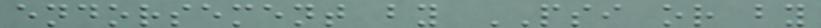endorsement by PSI or by
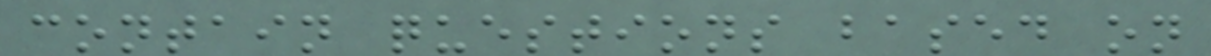contain questions based on
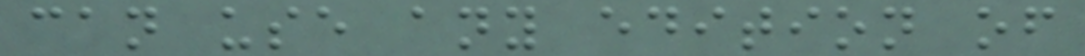can use any edition of
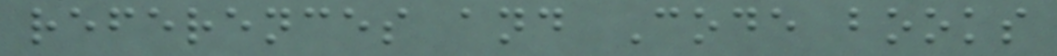references and Code books
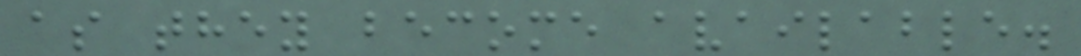as they become available.
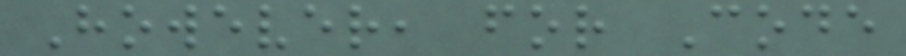However, for Code
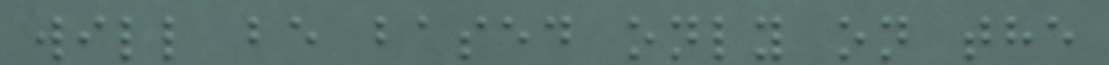will be based only on the
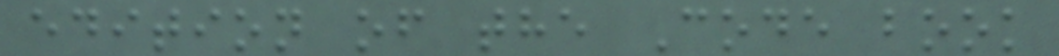edition of the Code book
